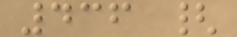436 {
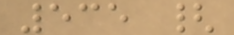535 {
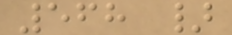568 }
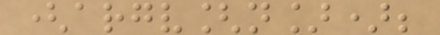(argv[n]);
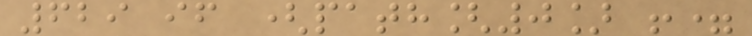629 if (path[0] !=
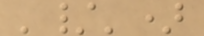'/')
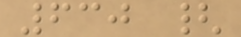630 {
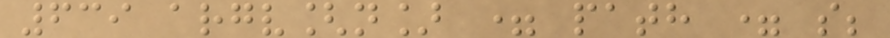639 argv[n] = path = s;
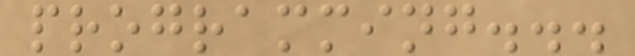programming...
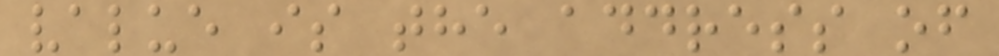value is the address of
